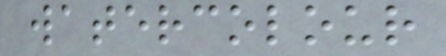watercolour
